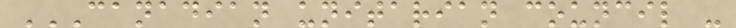CANADIAN UNITARIAN COUNCIL -
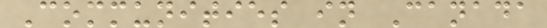Communities in Canada
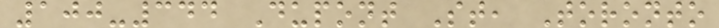100-344 Dupont St, Toronto
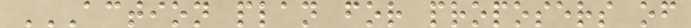ACTION PLAN FOR PROPOSERS OF
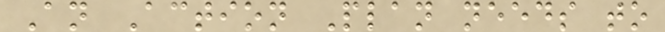An Action Plan needs to
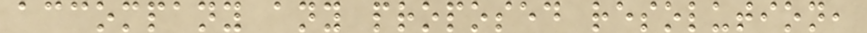accompany any proposed resolution,
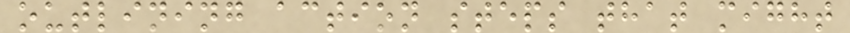outlining action steps that might
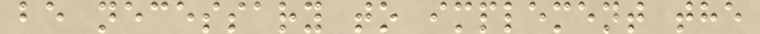be necessary to implement the
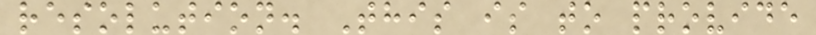resolution. This is to provide
